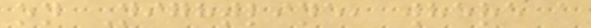on Nightline, where a
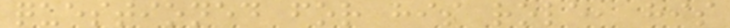questioned for his role, his
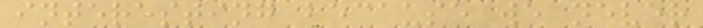interesting because we never
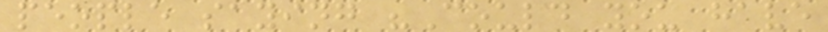people saying "Could you have
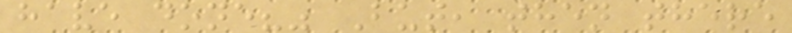have done?" But, then there
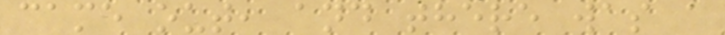came out, and there was a
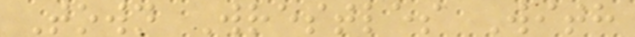Town Wrestles With
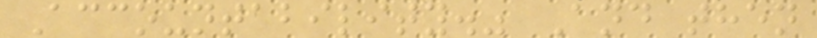Accountability." And then
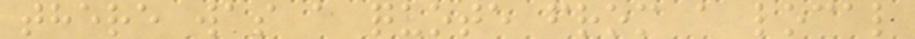there was a quote from a local
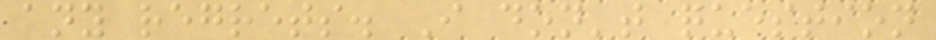any regrets. I don't question
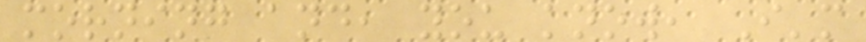morning and, you know, I'm
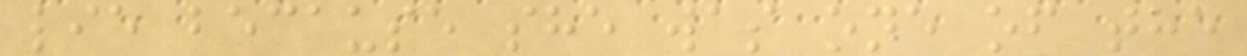lie because she was one of the
